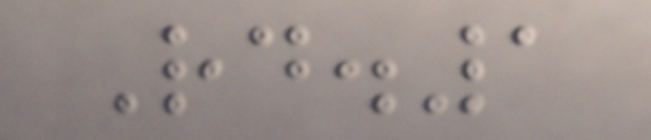Rd.1
